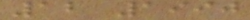12 1990
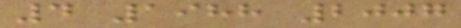4 1988 2007
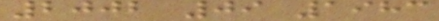2002 09 1983
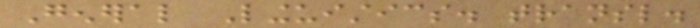General Linguistics. transl.
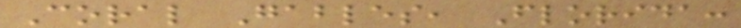Coral Gables, Florida:
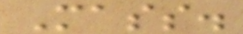Mass.
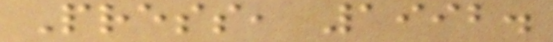Press, 1992.
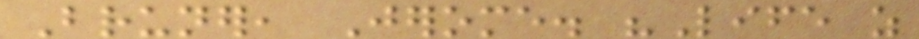Bruner, Jerome. "Life as
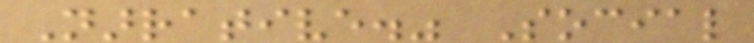Narrative." Social
